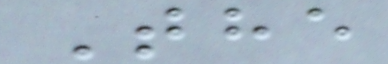The
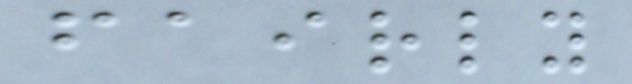fairly
